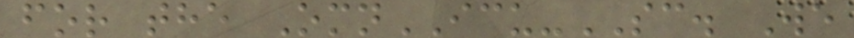for the OmnICU-SC. We
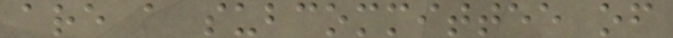are a subcommittee of
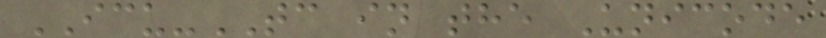ICU-TC in the Unicode
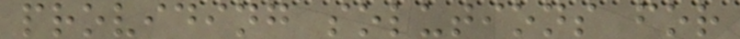providing solutions for
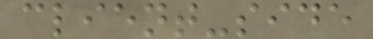client-side
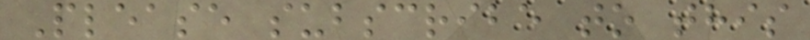Please subscribe to this
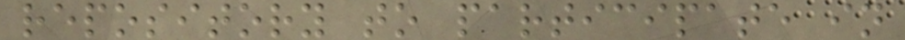repository to participate in
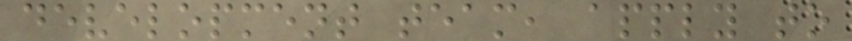development team, apply to
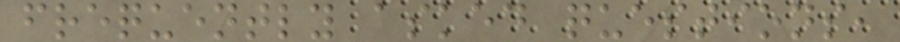frequently asked questions,
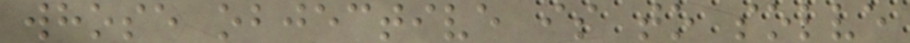whose objective is to solve
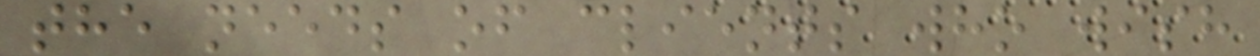the needs of clients who wish
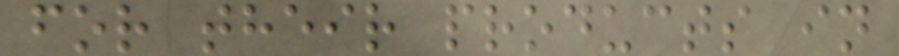for their products in
